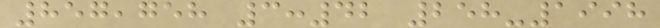857,758 3:42 258-1998
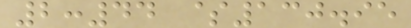2:44 $130.95
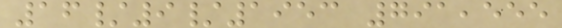16/9/1953 791,555
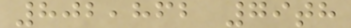802,862 79th
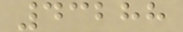43288
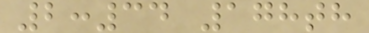2:34 178th
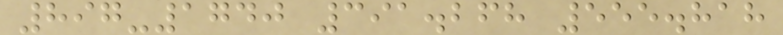897-1740 391.268 555.818
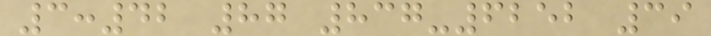3:42 87 837-6252 39
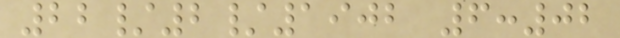22/2/1902 6:02
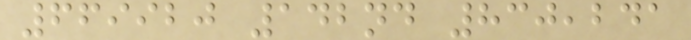669920 142nd 830,241
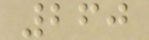260
